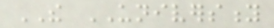THE UNIVERSITY
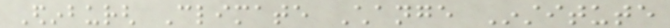Edinburgh Climate Change Institute
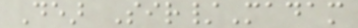Dear Sir/Madam
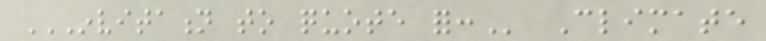INVITATION TO QUOTE FOR: Climate
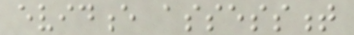evidence assessment
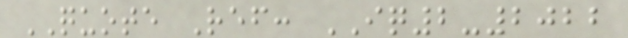QUOTE Ref: IQ2-2022
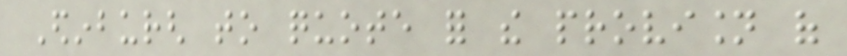Edinburgh to quote for the provision of
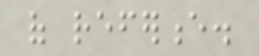of reference.
